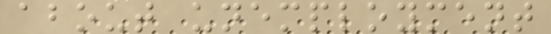about unemployment
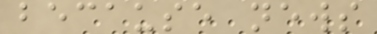because news
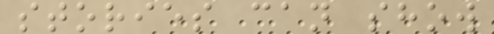stories can show
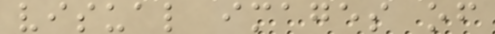visual images of
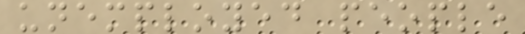unemployed people
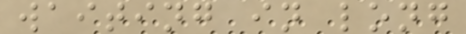waiting in long
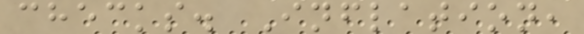checks. Inflation,
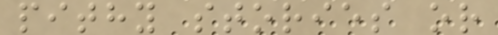pithy stories or
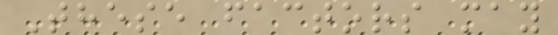These factors may
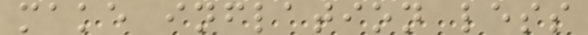make inflation less
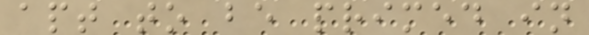apt to be primed in
